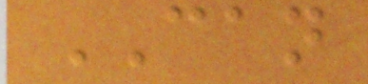CAN
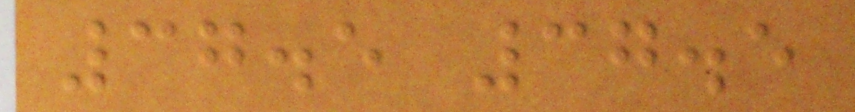37.5 37.5
